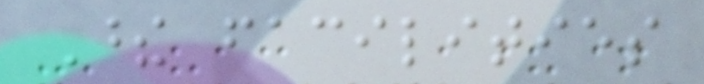These facilities
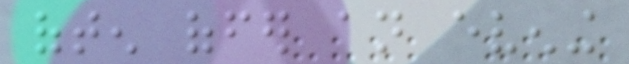often offer an evening
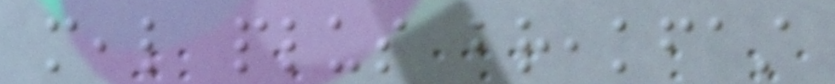meal plus breakfast
